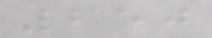250
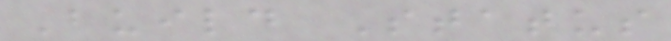Build Status
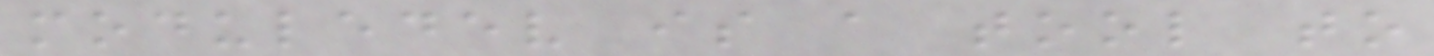moduledev is a tool to
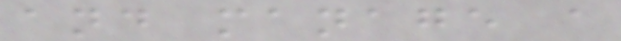and manage a
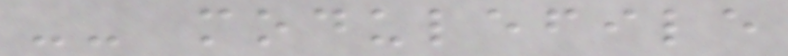-- modulefile
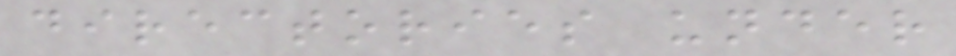directories under
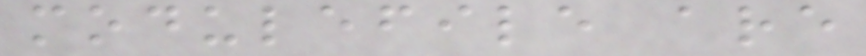modulefile are
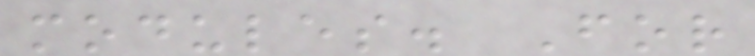modules. For
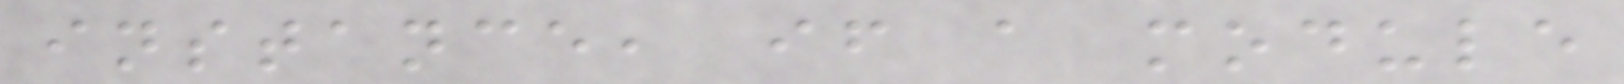instance, if a module
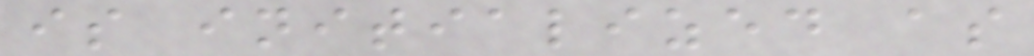is initialized as
